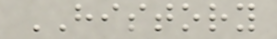HISTORY
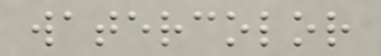watercolor
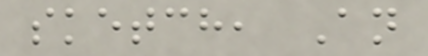sketch, An
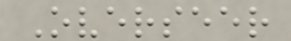Overseer
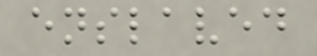enslaved
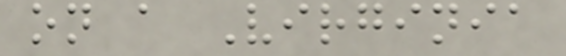on a Virginia
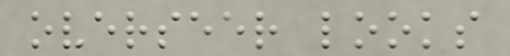overseer looks
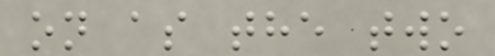on as the two
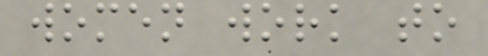women work to
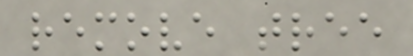remove tree
